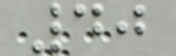40
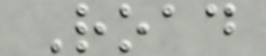Road
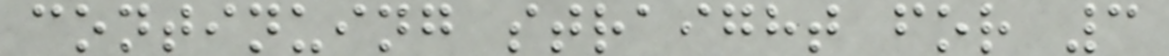continuing straight for 3
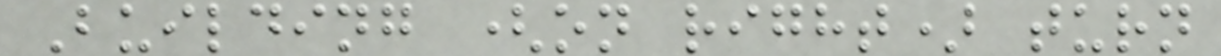Building (on right) turn
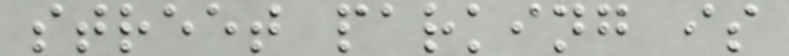street parking is
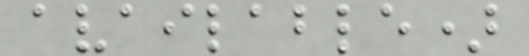available)
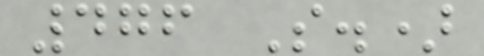476 S.)
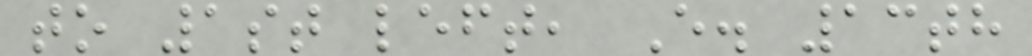to 1st left, E. 13th
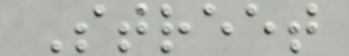Street
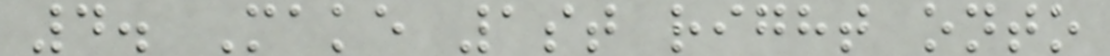4. Make 1st right onto
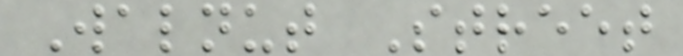Walnut Street
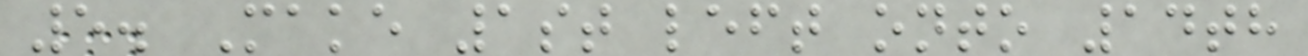5. Make 1st left onto 14th
